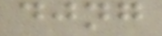djng
